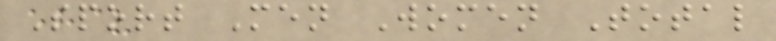Sport Men Women Total
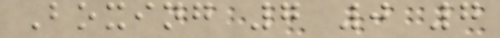Boxing 7 0 7
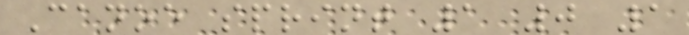Canoe sprint 1 0 1
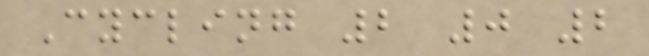Cycling 2 0 2
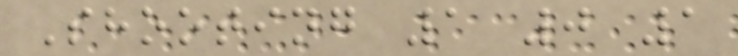Shooting 1 0 1
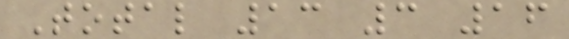Total 13 3 16
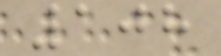108
